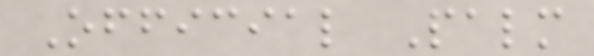Official Palm
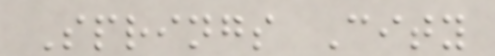Springs City
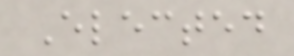Elected
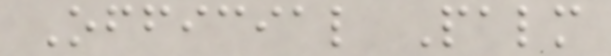Official Palm
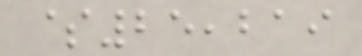$25,219
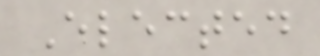Elected
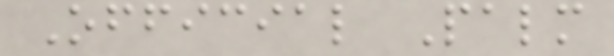Official Palm
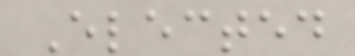Elected
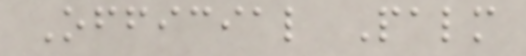Official Palm
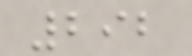292
